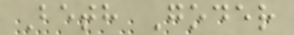Beth Goder
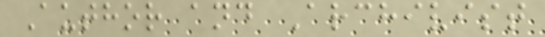Author and Archivist
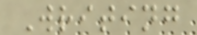Writing
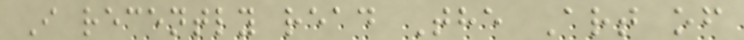I recently read The Art of
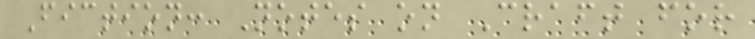Fiction: Notes on Craft for
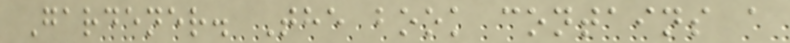Gardener. The book contains a
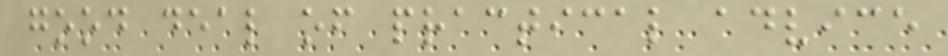good deal of practical advice
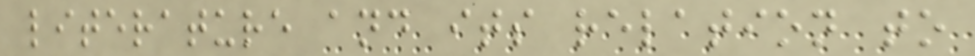literature and its relation to
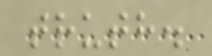truth.
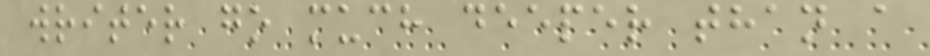writer go much deeper than a
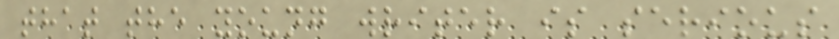that the young writer is serious
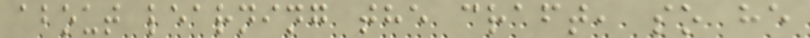about learning the craft, so he
